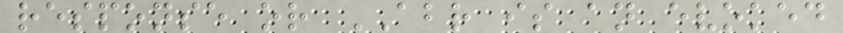response or ABR is an evoked
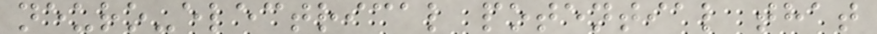neuro-electrical potential that
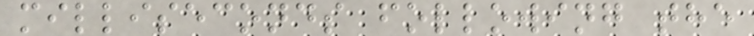milliseconds following the
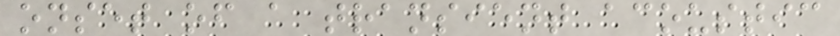onset of a transient acoustic
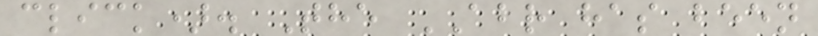click). The ABR has been
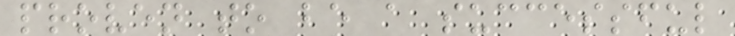proven to be a successful
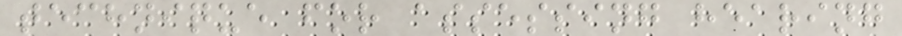technique for assessing hearing
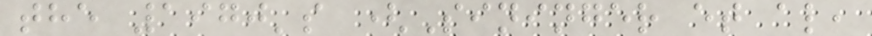the 1970's (Sininger et al,
